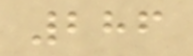286
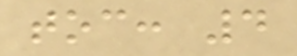toc: 4
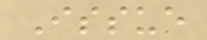Issue
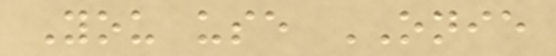You use ONIE
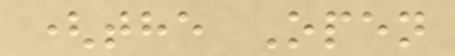(the Open
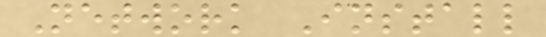Network Install
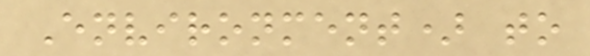Environment) to
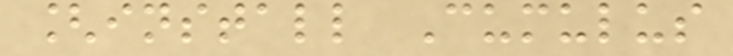[install Cumulus
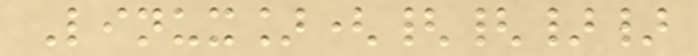Linux]({{}}
